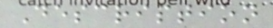Description
